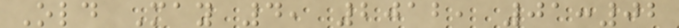Old May 4, 2012, 01:02
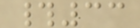#33
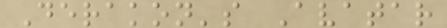Derakon's Avatar
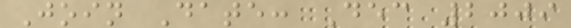Join Date: Dec 2009
